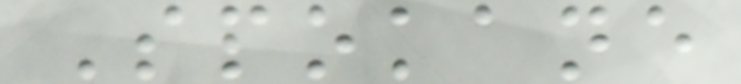Spokane
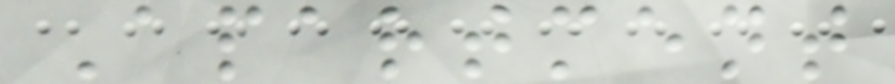Apartment
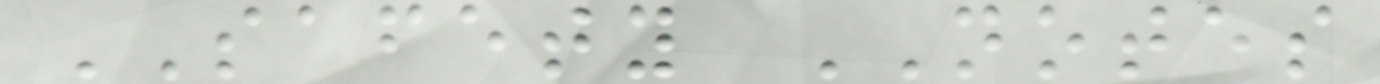SAFETY NOTES
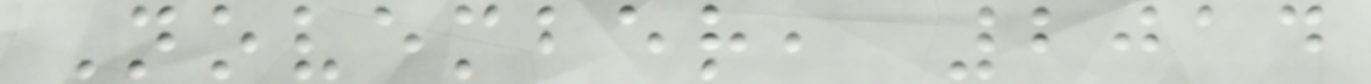November, 2014
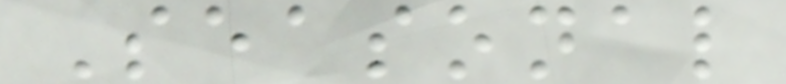Seasonal
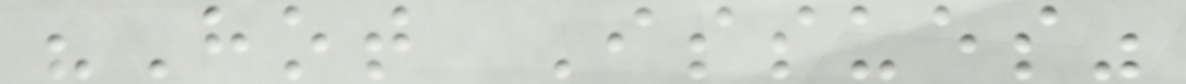"Hot Issues"
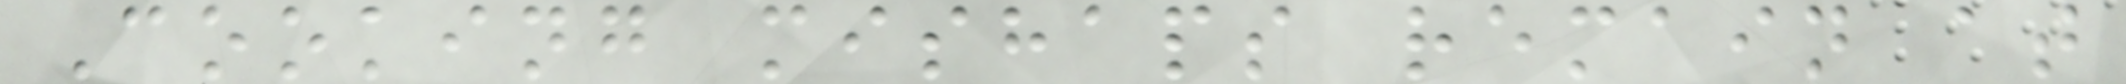Cooking mishaps remain at
